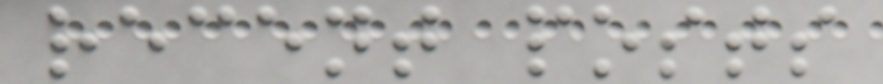recent posts
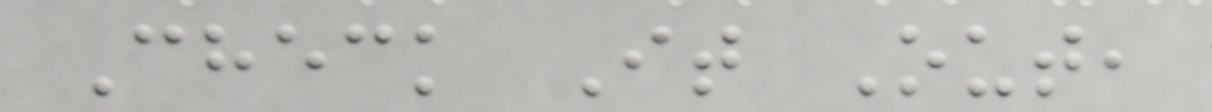Check It Out,
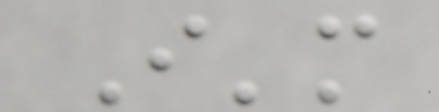I'm
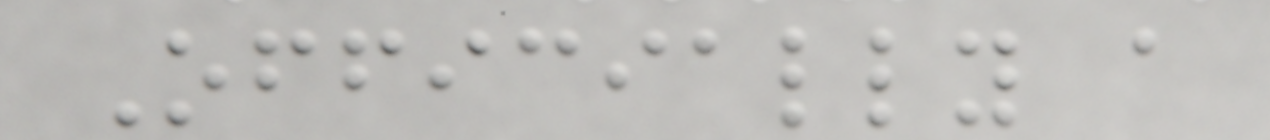Officially a
